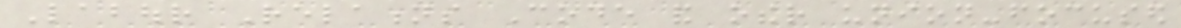Labour Relations Code and other union-focused
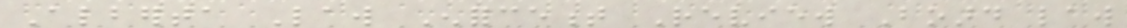Alberta Law Enforcement Review Board law
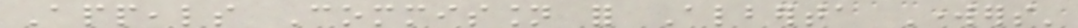Appeals Commission for Alberta Workers'
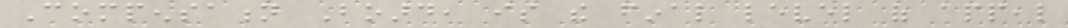Compensation Board, is the final level of appeal
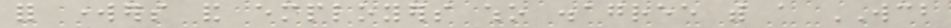for workers and employers who disagree with a WCB
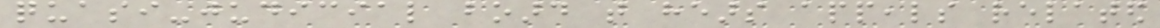quasi-judicial board that hears appeals related
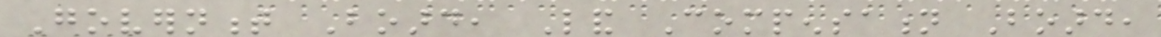Government Board, Land Compensation Board,
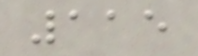115
